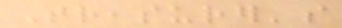Treasurer's
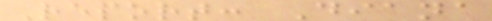Report: Diana
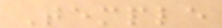Temple
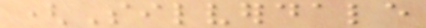(Silverdale
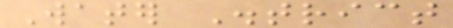Water District
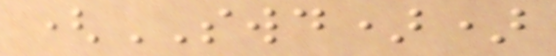(SWD))
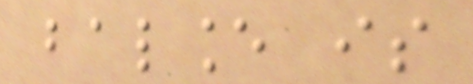balance is
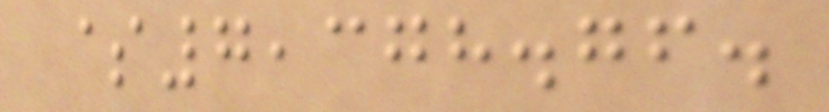$7,378.76.
